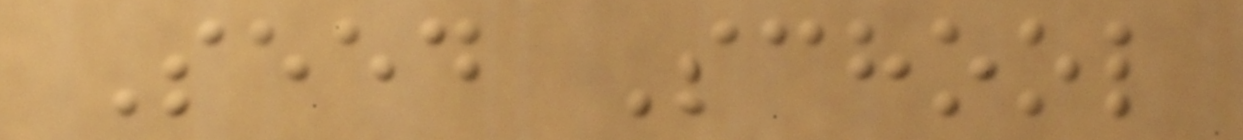Seed School
